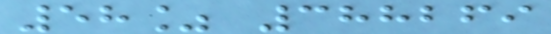58% 388269
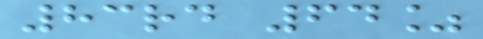83rd 64%
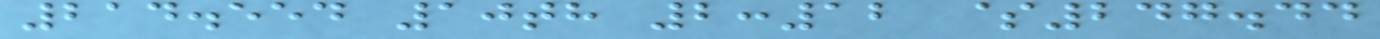214.554 10th 2:12 $247.44
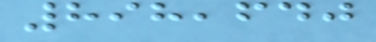898,640
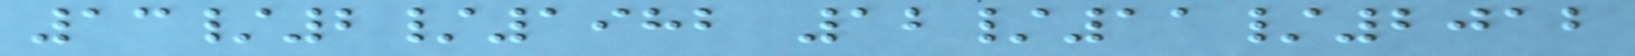13/2/1982 12/11/2012
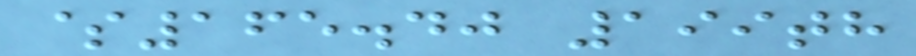$165.40 199th
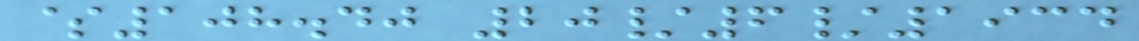$108.40 20/6/1934
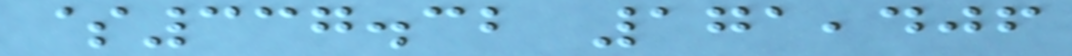$337.32 171,406
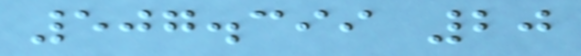507.399 20
